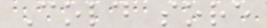Cold sore
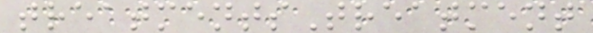treatmentsTreatment
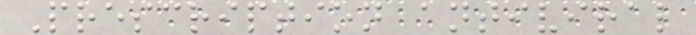Prescription antiviral
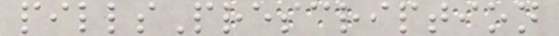pillsPrescription
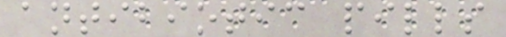antibiotic pills
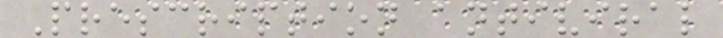Prescription antiviral
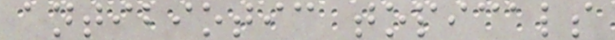antibiotic topicals
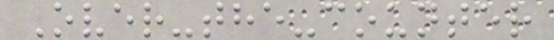Over-the-counter
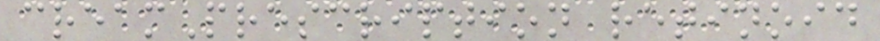creamPrescription retinoid
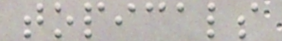topicals
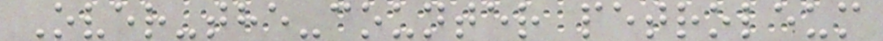Over-the-counter petroleum
